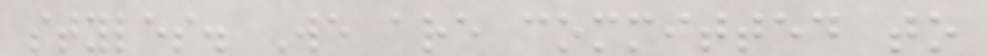styles. We are committed to
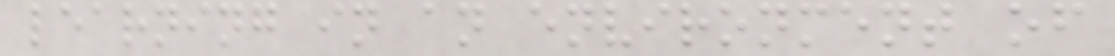learning in an environment of
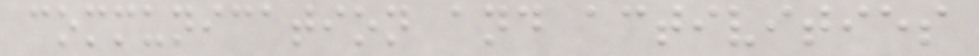communication and activities
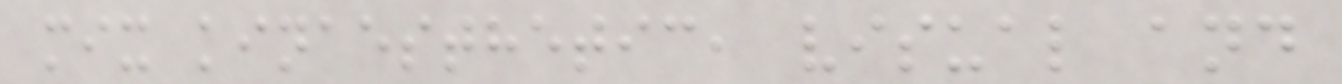mix kinaesthetic, visual and
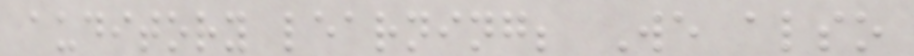auditory learning; We also
